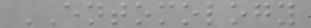ENTOMOLOGY
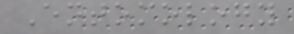Entomology
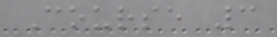Course 3
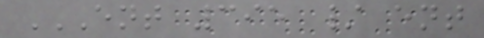ENT 395 / ENT
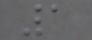1
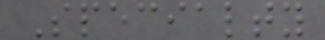Specialty
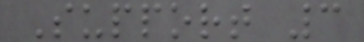Support 3
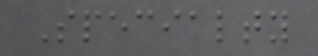Specialty
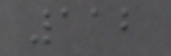112
